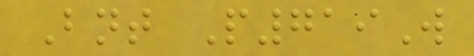Bnt P719W
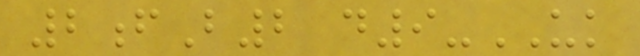2fB2 d9-UK
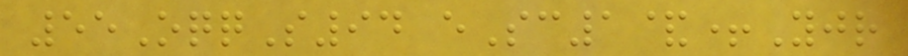55OqqS94 eSc1&+Yjr
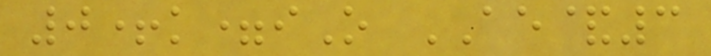0+k=iO AE&3
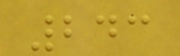243
